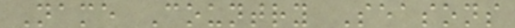Name Country Seasons
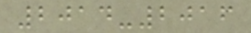2014-2016
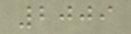2009
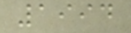1994
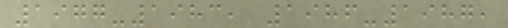1977-1983, 1986-1987,
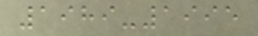1989-1995
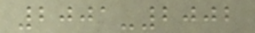2001-2002
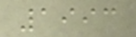1993
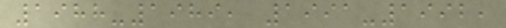1988-1989, 1991-1992,
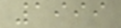1999
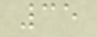35
